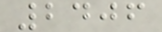2406
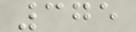375
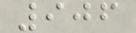906
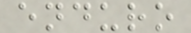enduro
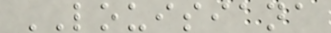LOUISIANA
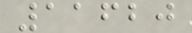11620
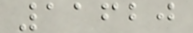11620
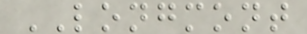LONGMONT
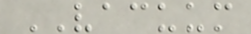VACUUM
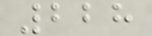228
